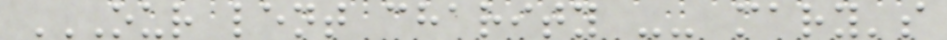OUR LENT CHARITY -- MARY'S
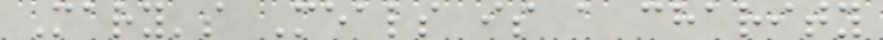Mary's Meals is a charity
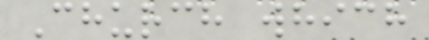Church which
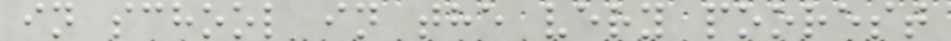in school in the very poorest
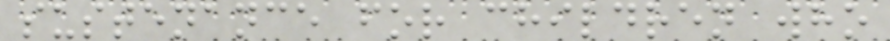sustenance for children who
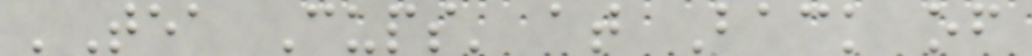'Tea Cups' at Back of
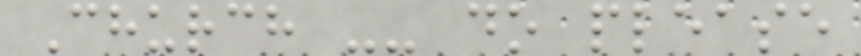Church -- do please
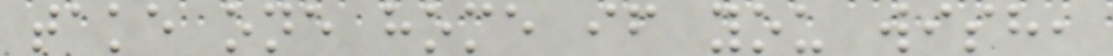take one home if you wish,
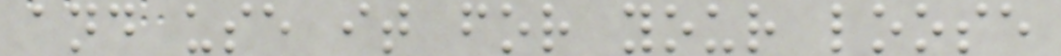and use it for your loose
